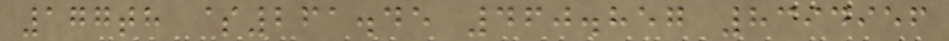177th $261.45 460.857 8394956
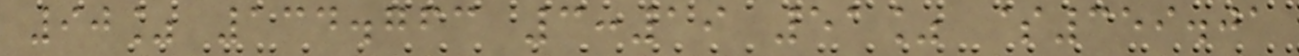90% 134.763 3:19 51% $359.01
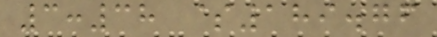3:38 $189.76
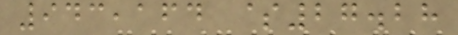943,164 $27.28
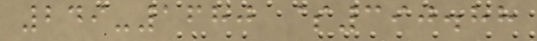249-1680 $390.88
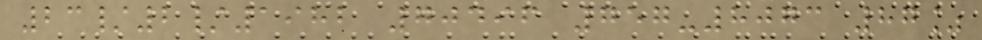23/2/1982 70496 757-8073 87%
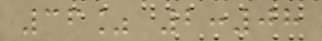36% 2:08
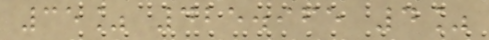35% 425.965 4%
